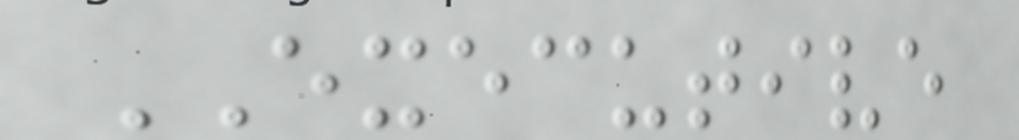EXECUTIVE
